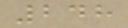248
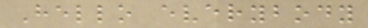Hello everybody
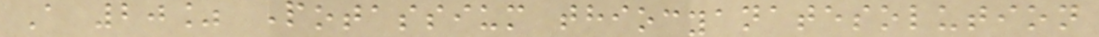A 20% Potassium thiocyanatesolution
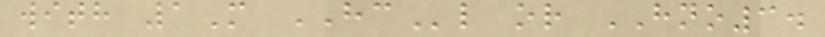with 1M HCl or HNO3.
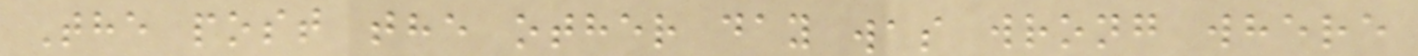The post the other day was wrong where
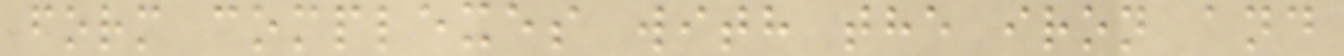form complexes with the iron and
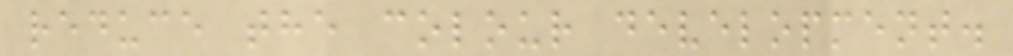reduce the colour development.
